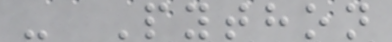- Python
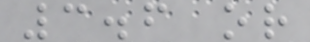3.6 or
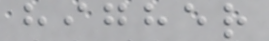higher
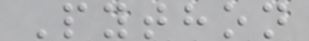Python
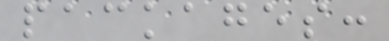packages:
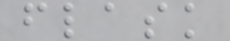flask
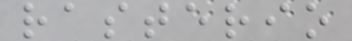rasterio
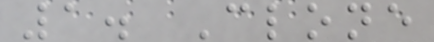1. Clone
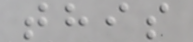this
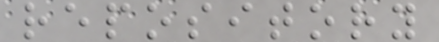repository
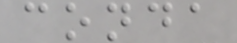conda
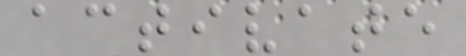activate
